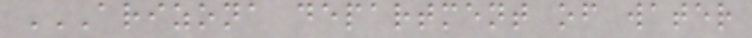ARIZONA DEPARTMENT OF WATER
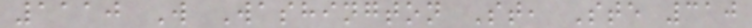1110 W Washington St, Ste 310
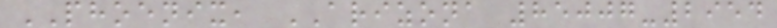PHOENIX, ARIZONA 85007-2954
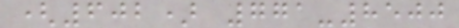(602) 771-8500
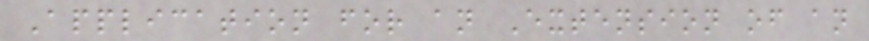Application for an Extension of an
